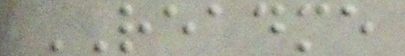README
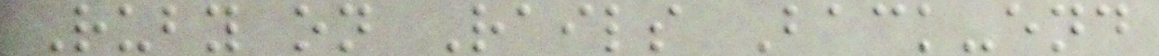Ruby on Rails Back-end
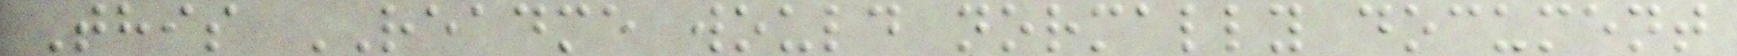This README would normally document
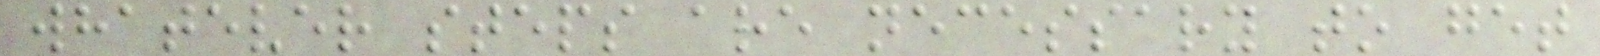whatever steps are necessary to get
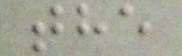the
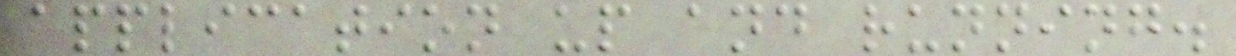application up and running.
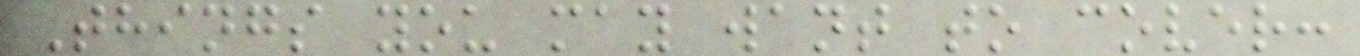Things you may want to cover:
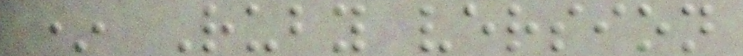* Ruby version
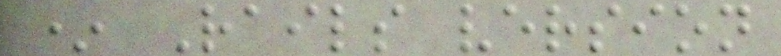* Rails version
